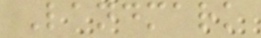Landmark
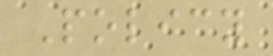Policy
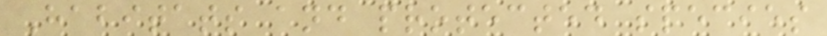Habitats and protected species
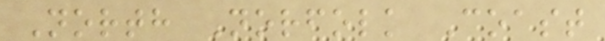North Norfolk Coast
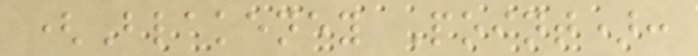(Blakeney Point):
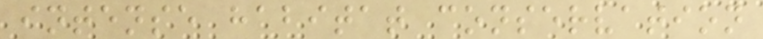intense habitat conservation
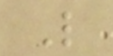L
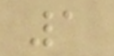1
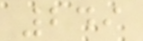249
